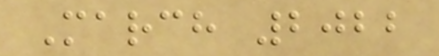March 2022
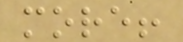more!
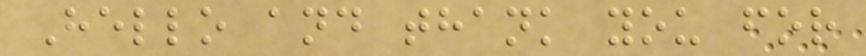Hello and thank you for
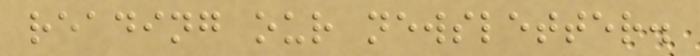reading our newsletter.
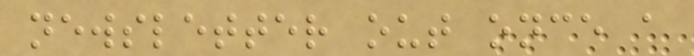newsletter out once a
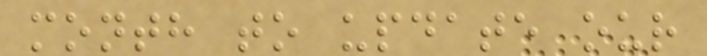month to update our
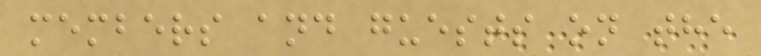members and guests on the
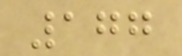177
